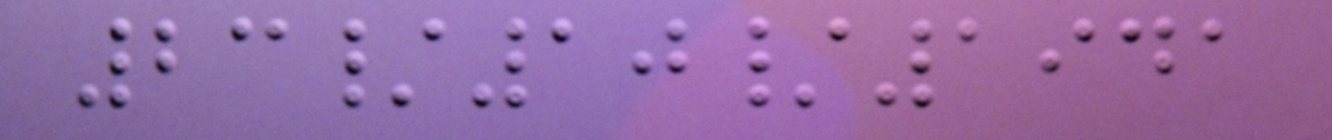23/10/1941
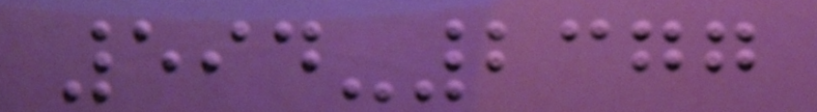594-2377
